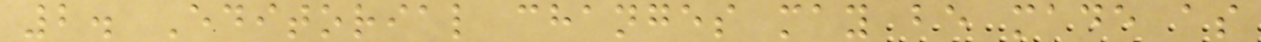2. Editorial changes may be made as
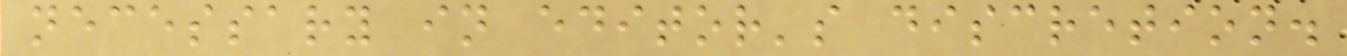necessary in editor's discretion.
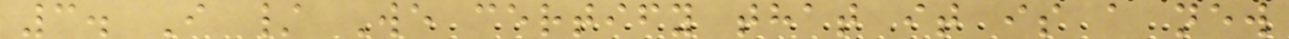3. I / We certify that it is a new
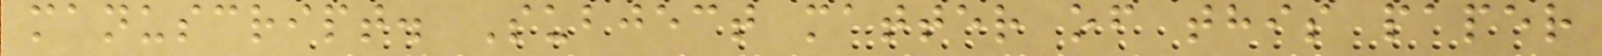manuscript. Subject matter of this paper
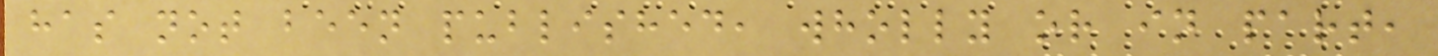has not been published, wholly or in part,
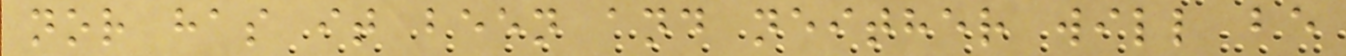nor has it been and neither will be
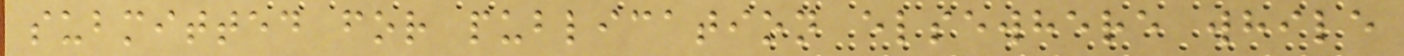submitted for publication elsewhere while
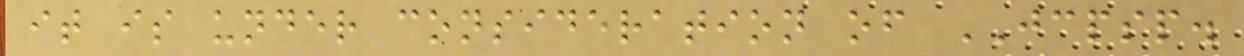it is under consideration of JCPSP.
